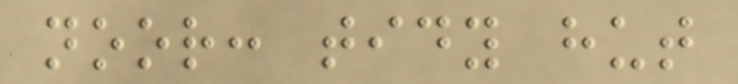noor: tidy hut
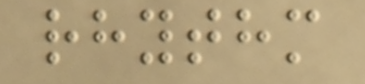rhythm
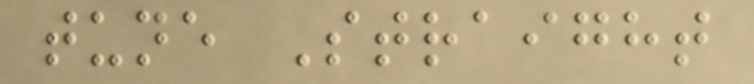tune Straight
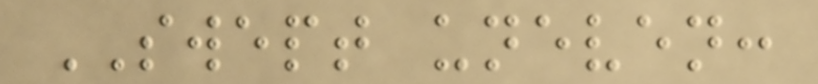SWEPT uneven:
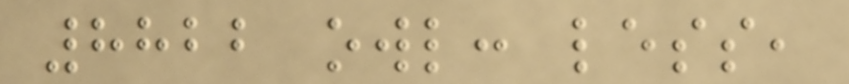8822 owl: less,
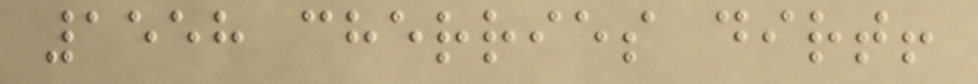1558 cherries dirt!
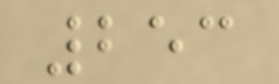253
